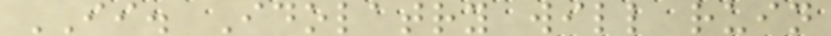II. Idolatry will ruin
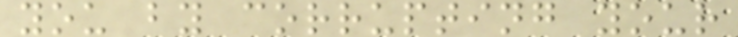you by corrupting your
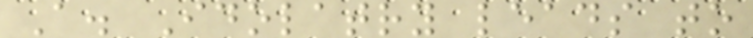A. Idolatry leads to
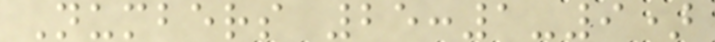Numbers 25:1-9)
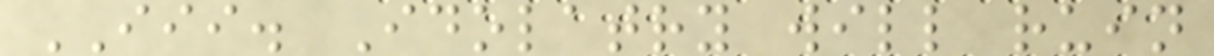III. Idolatry will ruin
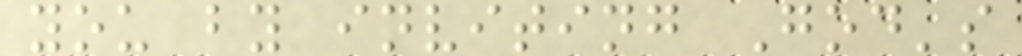you by inviting God's
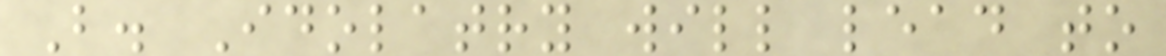B. Idolatry will lead to
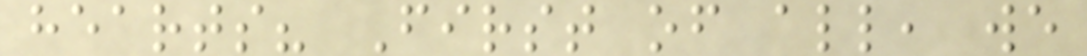hearts? First of all, we
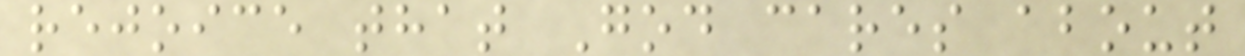rejoice that God cares about
